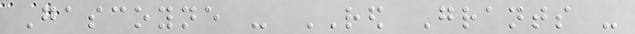Gascoyne - RED Grants -
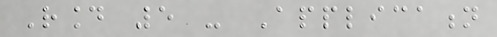Round 5 - Application
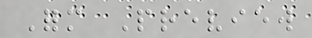Form Preview
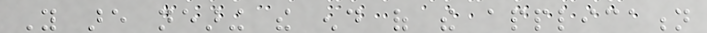You are nearing the end of the application
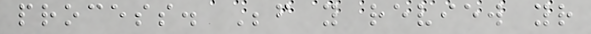process. Before you review your
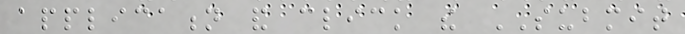application and click the SUBMIT
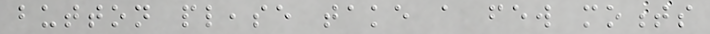button please take a few moments
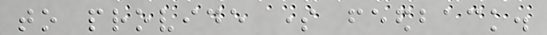to provide some feedback.
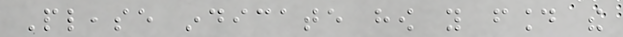Please indicate how you found the
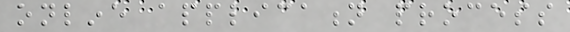online application process
